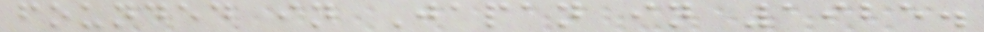founded in Japan in 1925.
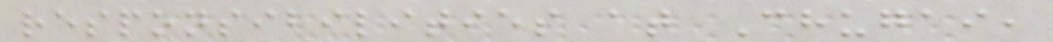responsibilities at Chugai,
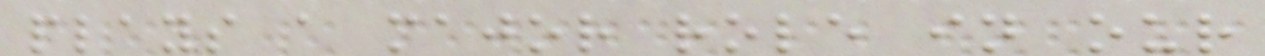plays a major role in our
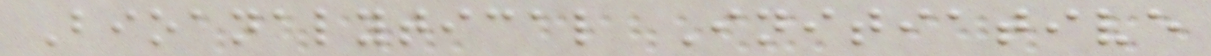Bioanalytical Initiative
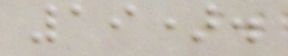19).
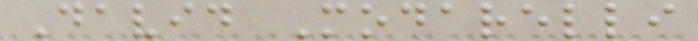David Modarelli
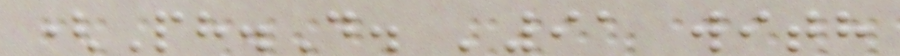(Ph.D. '91 with
